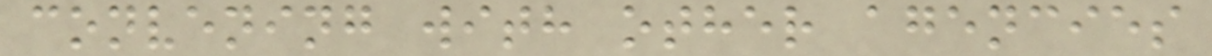convening with other agencies
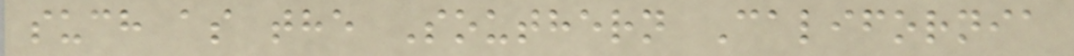such as the Southern California
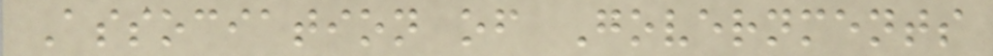Association of Governments
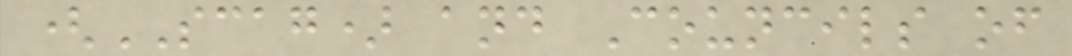(SCAG) and Councils of
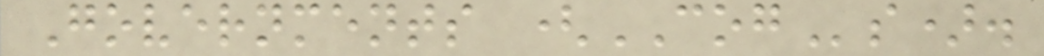Governments (COGs).
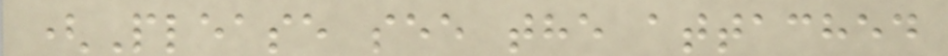(Please see the attached
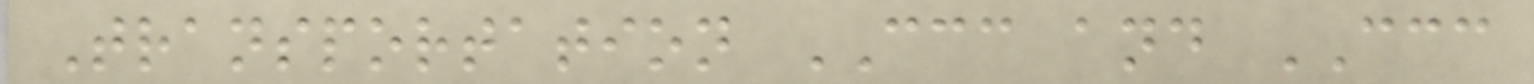Transportation CCC and CCC
